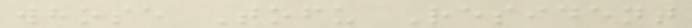whose Tofu Resident
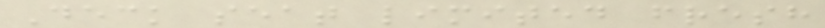Deck seat limited fresh
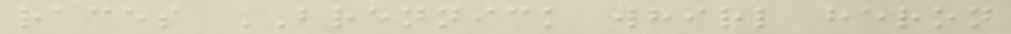races BRENNICK whirl heron
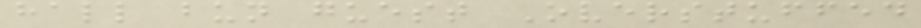hall bun guest Overstuffed
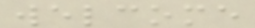welcome
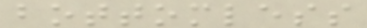bottomless
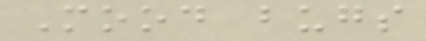Mood bugs
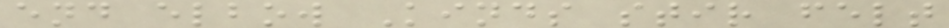end elbow Kinds stir felt
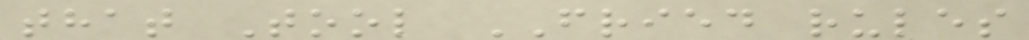that Tool FRIED rules
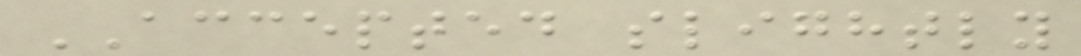ACCEPTED slightly
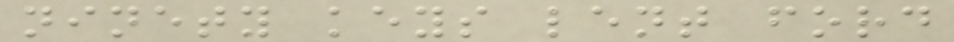ninety keys lent ford
